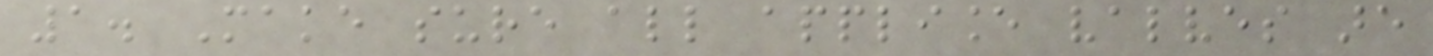1. Make sure all appliance valves are
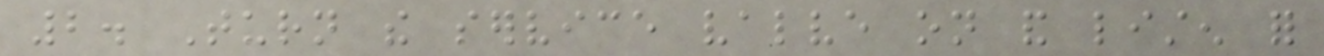2. Turn the service valve on and listen for
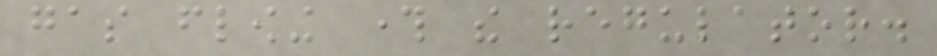gas flowing through the regulator.
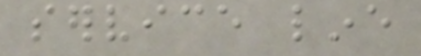service line
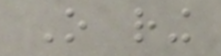O ring
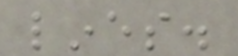lines.
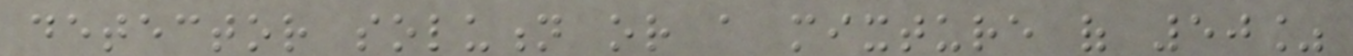detector solution or a mixture of 50%
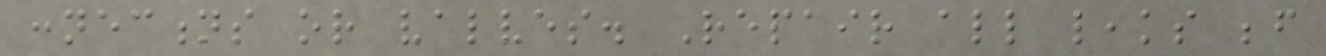connections or valves. Repair all leaks before
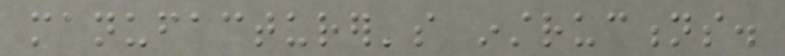manufacturer's instructions.
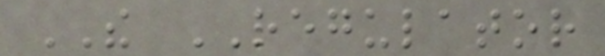THE REGULATOR
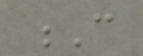C
